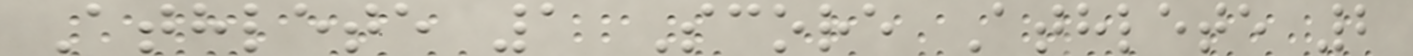Athlete 1 Score Athlete 2
